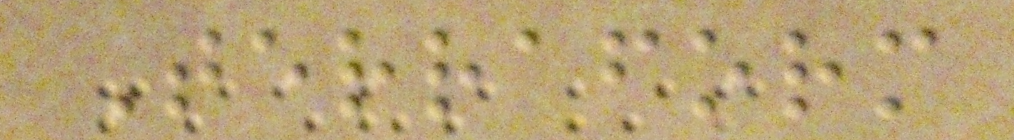Terraform
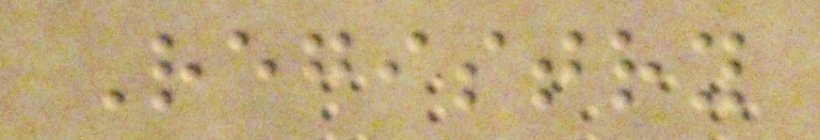Registry
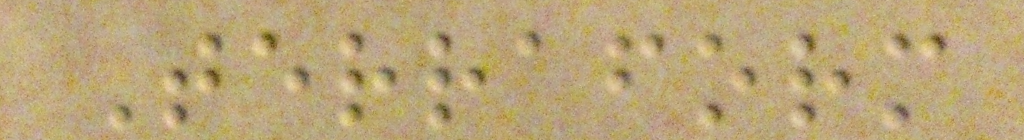Terraform
